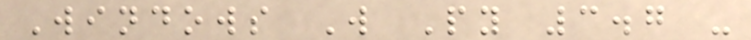Windows W Py 3.7 -
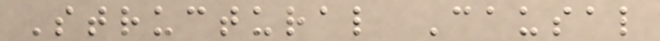Structural Causal
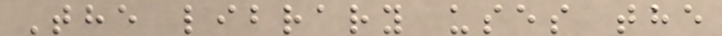The library uses the
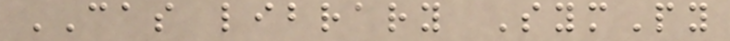CAS library SymPy
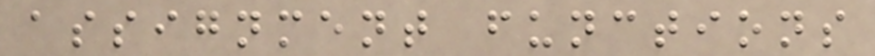assignment functions
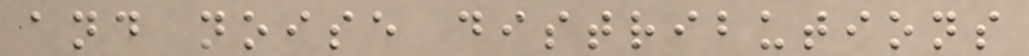and noise distributions
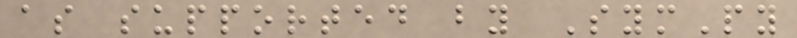as supported by SymPy
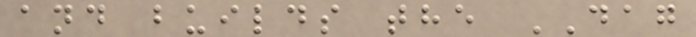and builds the DAG
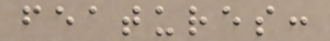features:
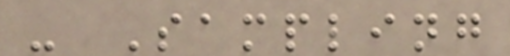- Sampling
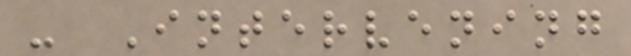- Intervening
